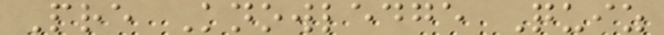Pre Knowledge Quiz
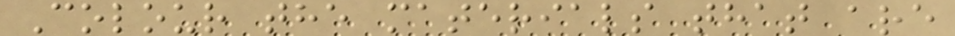Colour the materials that are
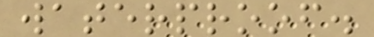waterproof.
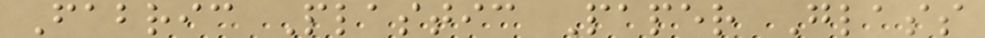Fabric Plastic Paper Glass
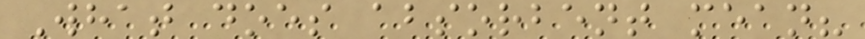What does absorbent mean?
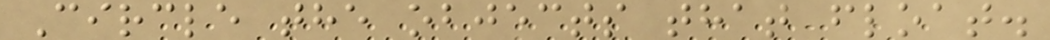Circle the objects that float.
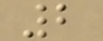2
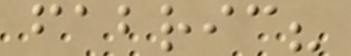fabric?
